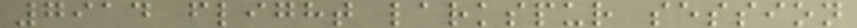7914 flight larkspur session
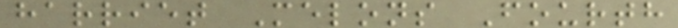harriet Melons Fourth
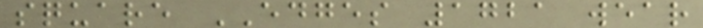square EDGES 1721 wear
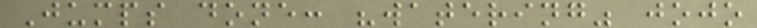Jumps done: "watering" jojo
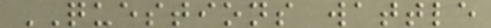QUESTIONS wattle
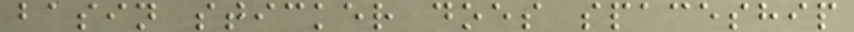basin sticker does spaceship
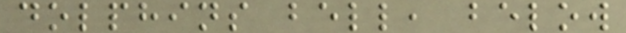dolphins bell, below
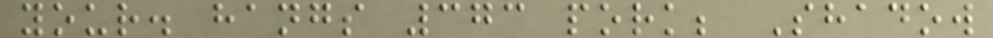your. hangs 373 pork; Shadow
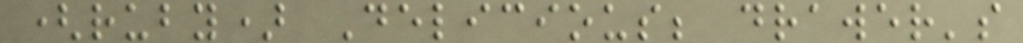(ruby) Delicious; drawer's
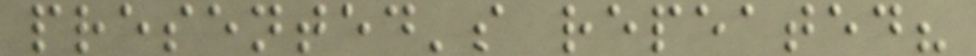presented's repeated?
